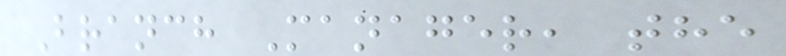Branch Manager, the
